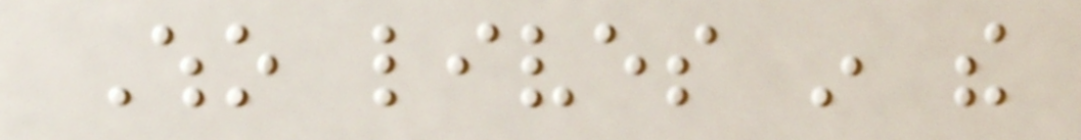Who lives in the
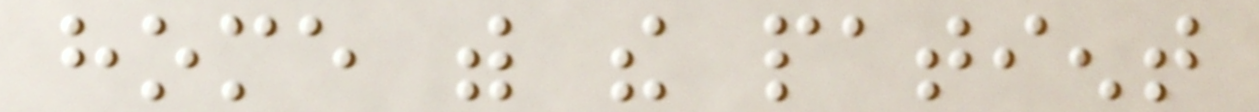home with the patient
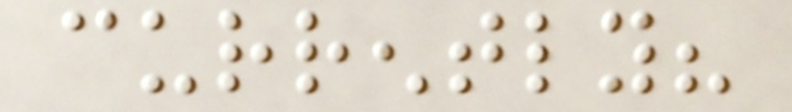currently?
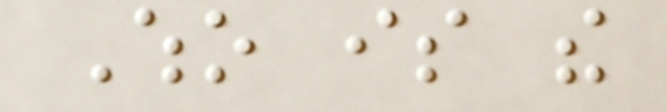Who is the
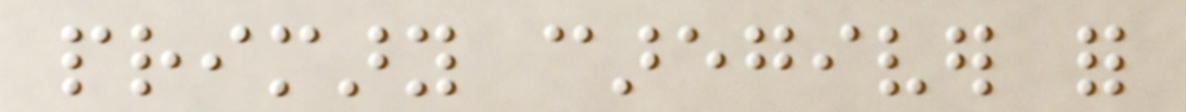primary caregiver for
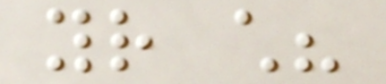your child?
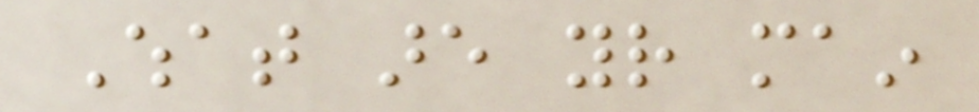What are your main
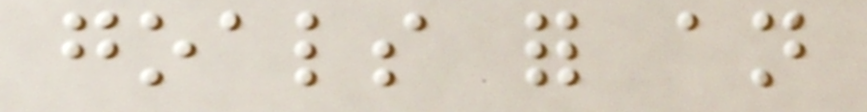goals for an
